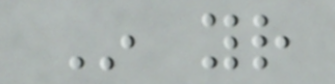In your
